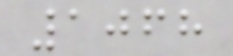1068
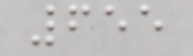655
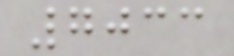7033
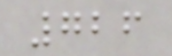726
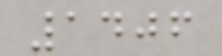1406
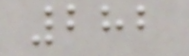282
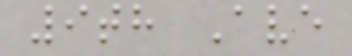9th Ave
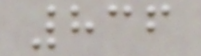836
